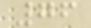76
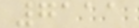7111
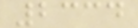2334
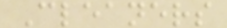Cleaners
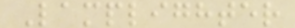Lamplighter
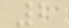2
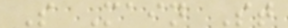S Main St
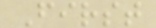First
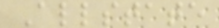Allstate
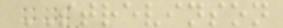STREVINSON
